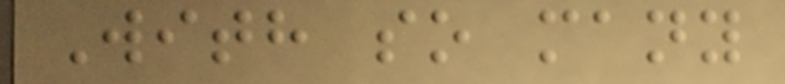With so many
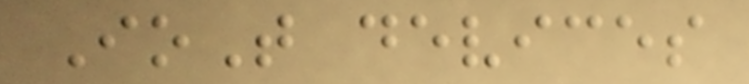IoT devices
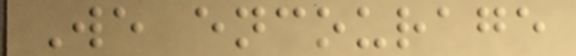We encourage
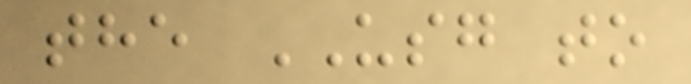the USG to
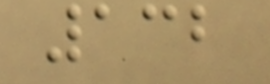132
